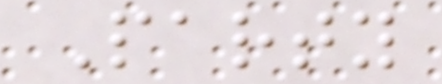Party
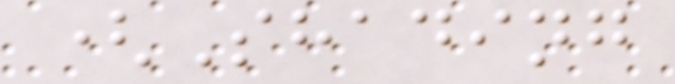(Shading
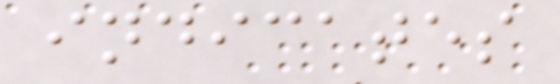indicates
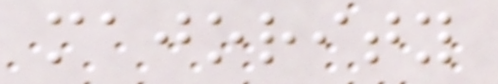majority
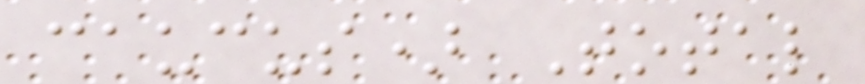caucus) Total
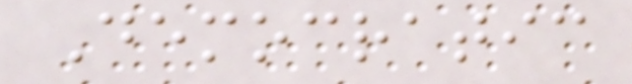Democratic
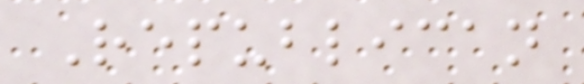Republican
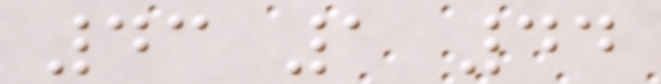43 1 44
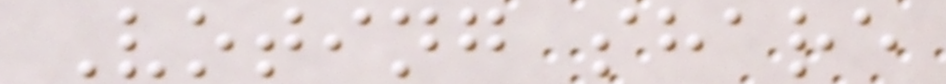Voting share
